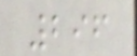296
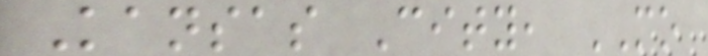Kansas City, MO
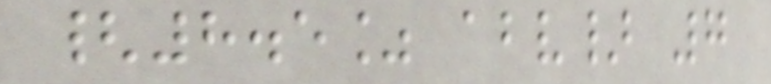{8.5% abv} 7
